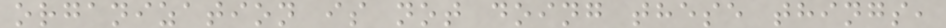organization is not doing these things,
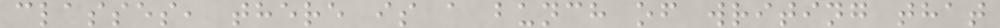classes, there is a bunch of writing that
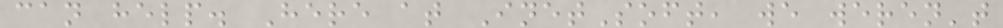can help. Here at InetSoft, we weren't
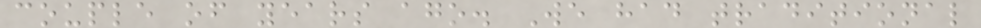couple of years ago. We had traditional
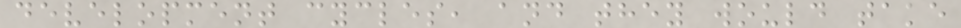development cycles, and they would take
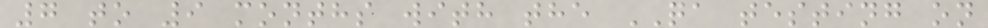7 to 9 months with the QA testing on
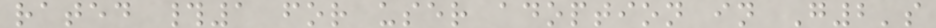rated #1 for user adoption in G2's
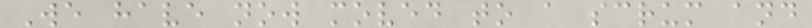We have now moved to a scrum and
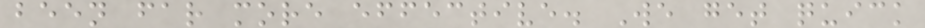been far more effective. We get quick
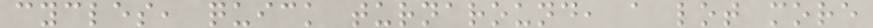cycles, quick turnaround, a lot more
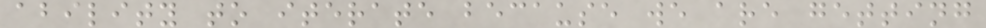ability to iterate because we are getting
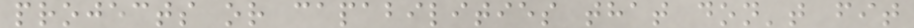projects or capabilities that don't fit
